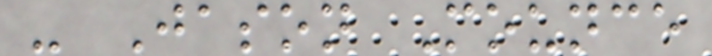- Jason Mounce
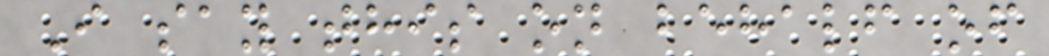I say this on behalf of
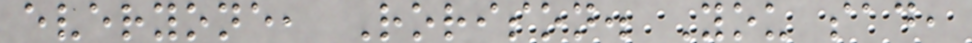everyone, Rorison. You sad,
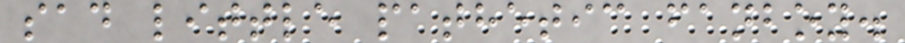sad little pathetic fanboy.
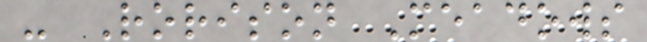- Rorison Meadows
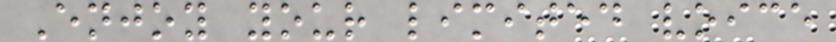Enjoy your limited voice
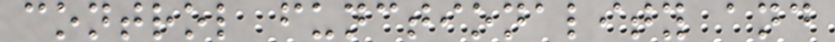control functionality and
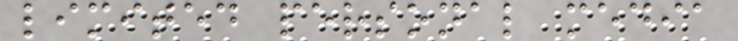limited personal media
